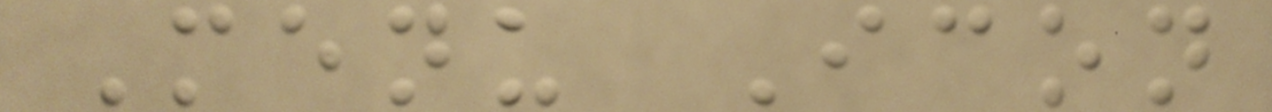Menu Icon
